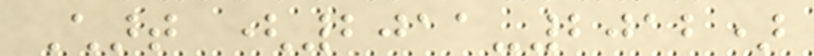Chart (2011-2012)
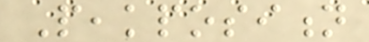Peakposition
